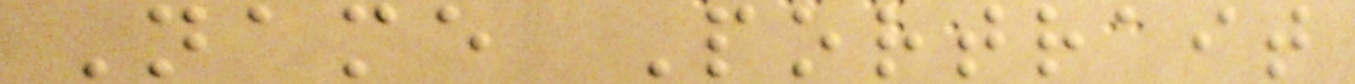Name Portrait
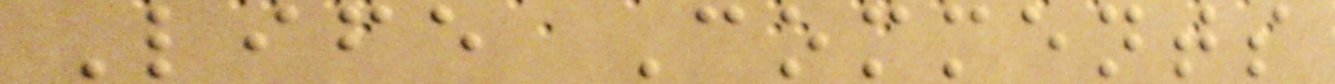Life Comments
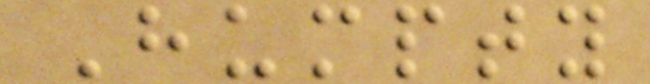Humpty
